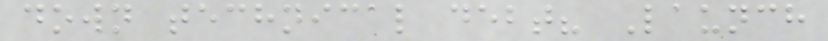down technical debt? Launch
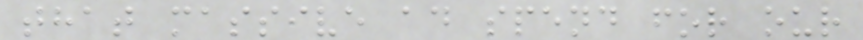that massive ad spend for our
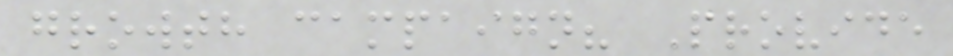growth campaign? Provide
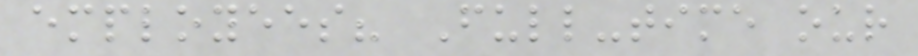employees? Full-time our
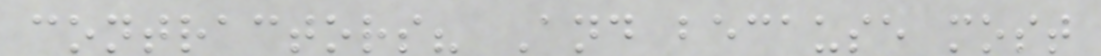contractors? And because most
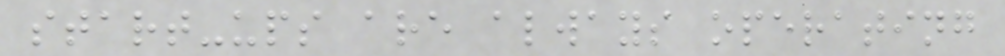start-ups are always operating
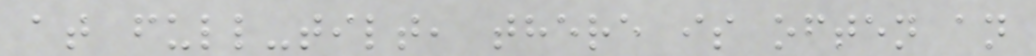at full-tilt, there is often an
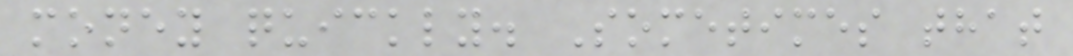money quickly. Sometimes that
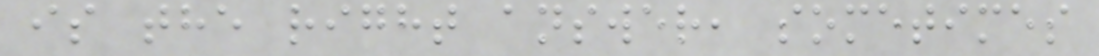is the right answer, sometimes
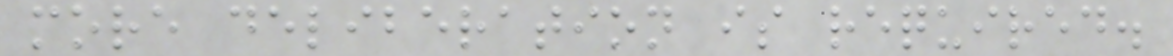more deliberation is required.
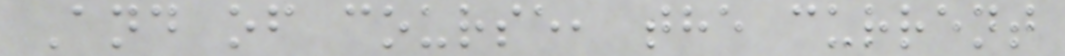And of course, the current
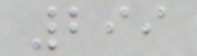299
